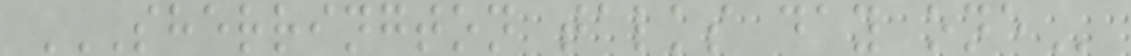SHERRINGTON TALKS DAY ONE
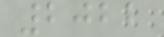2022
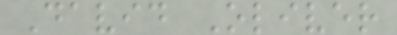David Oliver
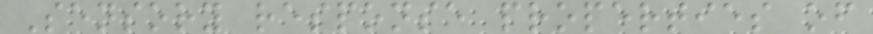Sensory response properties of
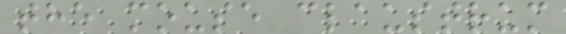the mouse claustrum
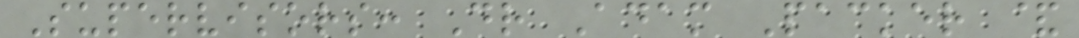Supervisors: Dr Adam Packer &
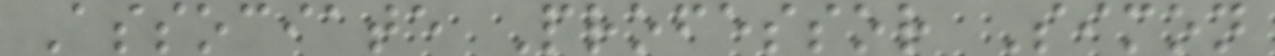Associate Professor Simon
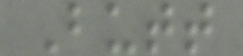Butt
